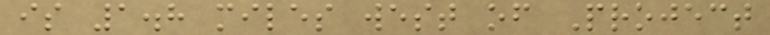is 1.8 miles west of Project
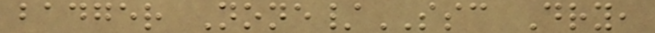badger None/SSC Dry,
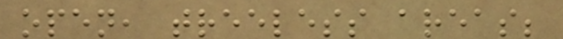open, treeless areas;
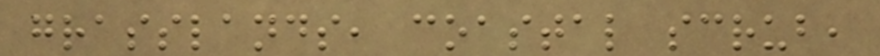grasslands, coastal scrub,
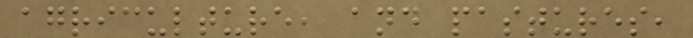agriculture, and pastures,
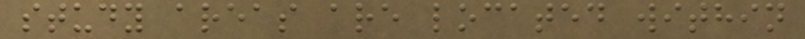study areas are located within
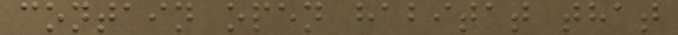contain open habitat that
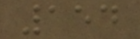154
